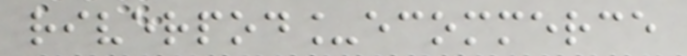riverpod_ecommerce
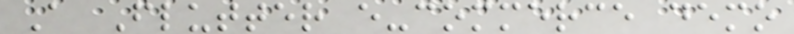A Flutter e-commerce demo
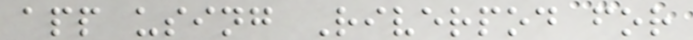app using Riverpod for
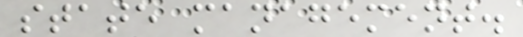state management.
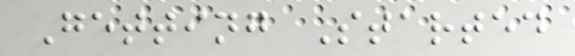Getting Started
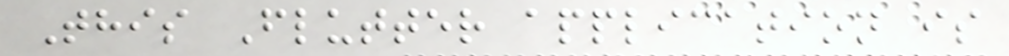This Flutter application is
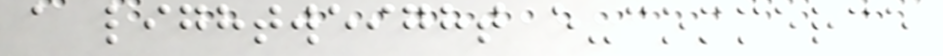a lightweight e-commerce
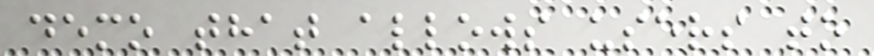demo that allows users to
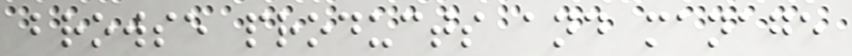browse products and manage
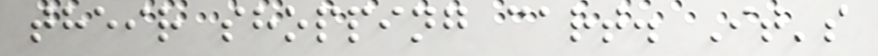their shopping cart. It's
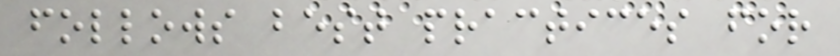follows best practices for
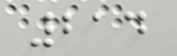214
